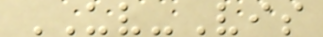UV-Vis
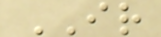IR
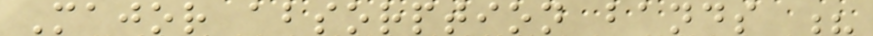Major absorption bands ?
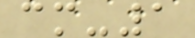cm-1
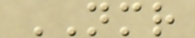NMR
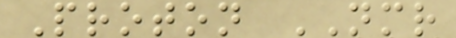Proton NMR
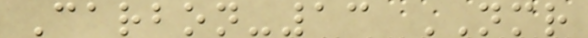Carbon-13 NMR
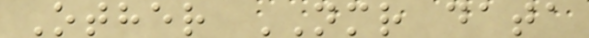Other NMR data
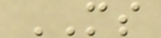MS
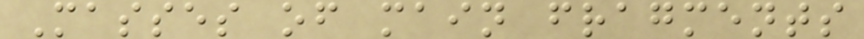Masses of main fragments
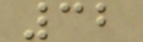32
